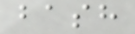bash
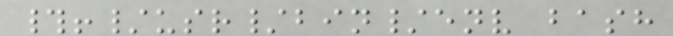#!/usr/bin/env bash
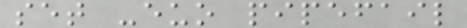set -euo pipefail
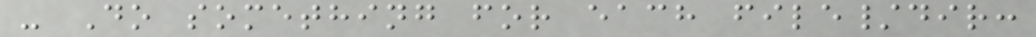- Do something for each file/dir:
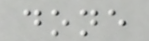done
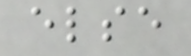else
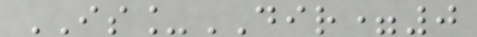IS_DIR=0
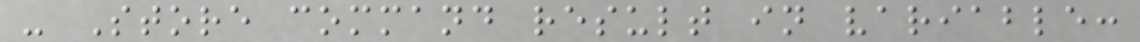- Store command result in variable:
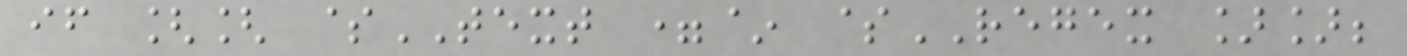if [[ $TEXT =~ $REGEX ]];
